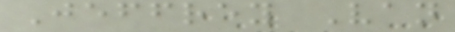Jeffrey Van
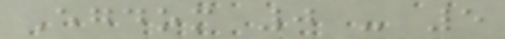Egdom 0 - 5
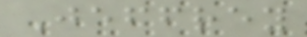Jeffrey
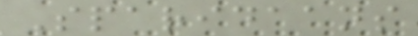Sparidaans
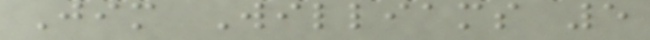Jim Williams 5
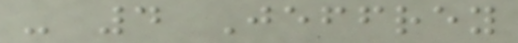- 4 Jeffrey
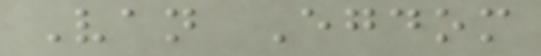Van Egdom
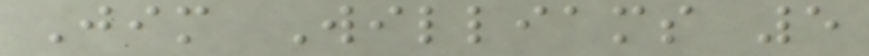Jim Williams 5
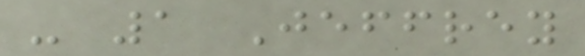- 1 Jeffrey
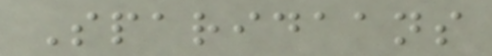Sparidaans
